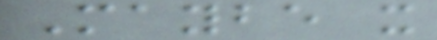Maybe it
